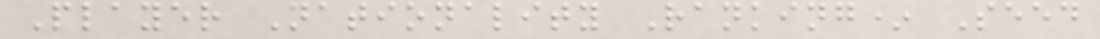Player Nationality Ranking* Seed
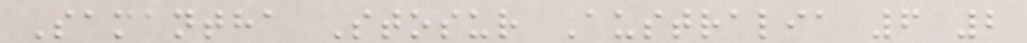Samantha Stosur Australia 6 2
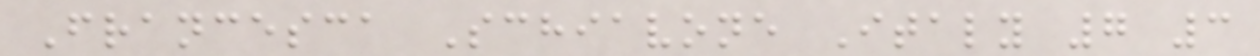Francesca Schiavone Italy 7 3
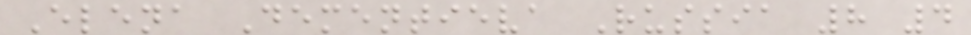Elena Dementieva Russia 8 4
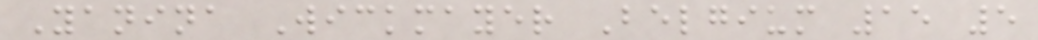Yanina Wickmayer Belgium 15 5
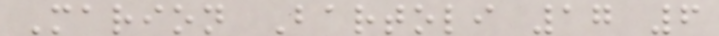Marion Bartoli 17 6
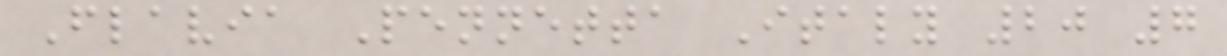Flavia Pennetta Italy 20 7
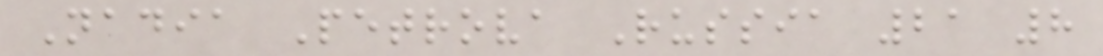Nadia Petrova Russia 21 8
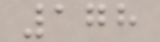178
